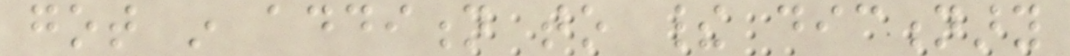got in addition to their dictionary
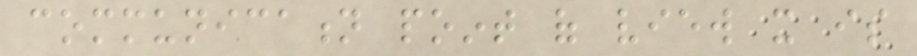communication point of view it is
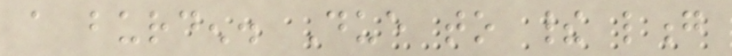a burden. Due to their long
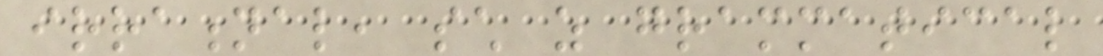irrational, such as grammatical
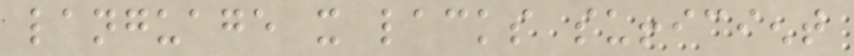language it lacks sufficient
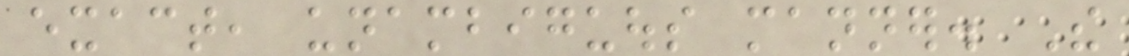exact, unambiguous manner. The
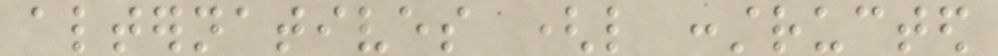alternatives (like constructed
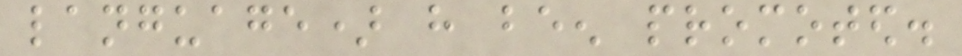language) have been promoted.
